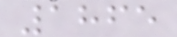1865
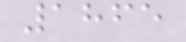1865
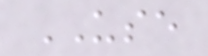USE
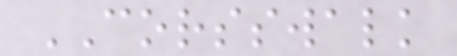CORSSWALK
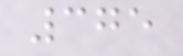375
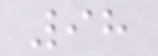98
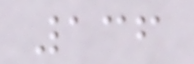136
